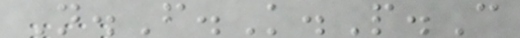N.F.K.P.C
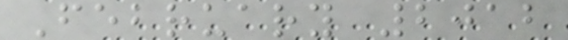February 2012
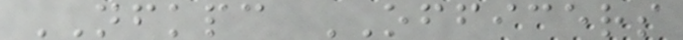NFKPC OFFICERS
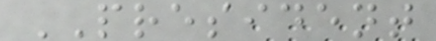PRESIDENT
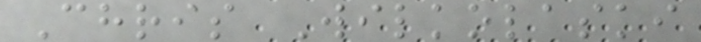Chris Wilkolaski
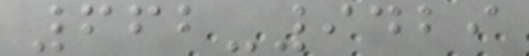662-9429
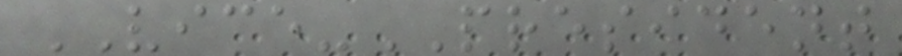VICE-PRESIDENT
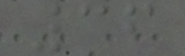36
